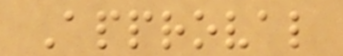Approval
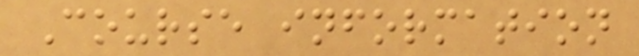Course information
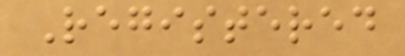Registered
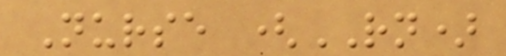Nurse (RN)
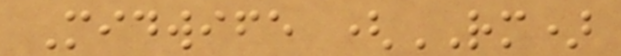Midwife (RM)
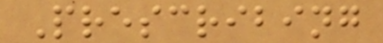Prescribing
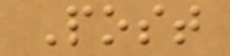Post
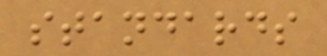standards
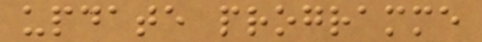update programme
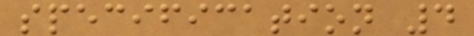specification 4
